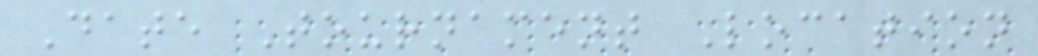Date Tournament Location
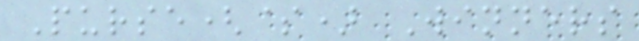Purse($) Winners
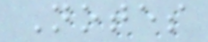Notes
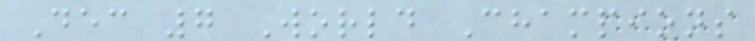Dec 7 World Champions
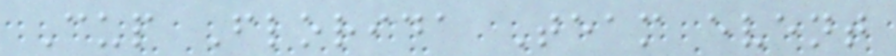Cup Florida Team event
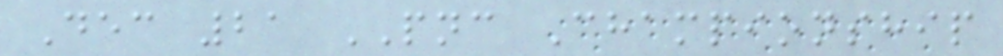Dec 21 PNC Championship
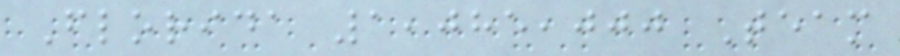Florida 1,085,000 Team
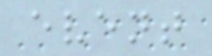event
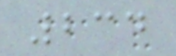234
